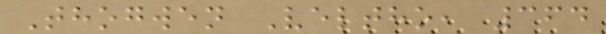Thogwen Veltho, 364
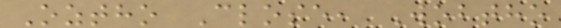Oztho Close, Wobtho
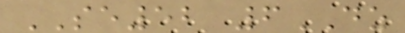SE52 6DZ
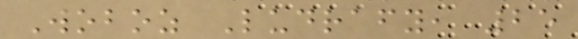Woboz Ludrafy, 25
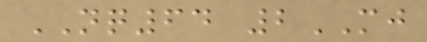NQ64 2MJ
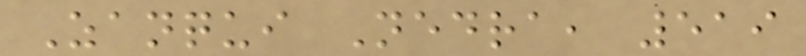Zanqui Nedra, 519
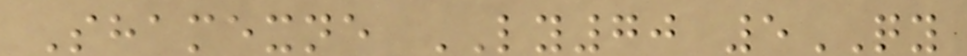Shamexne LY70 5QY
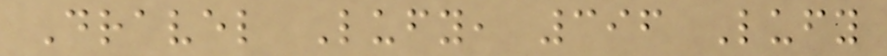Dravel Lufy, 396 Lufy
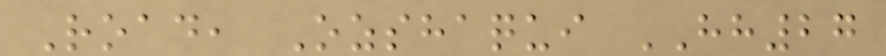Road, Ozshaqui HH27
